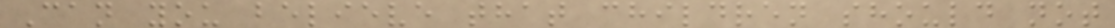Can you believe that children should not
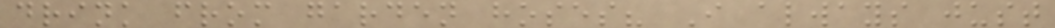drink from garden hoses? I always just
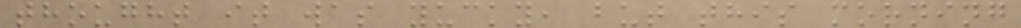thought it was yucky, but this morning
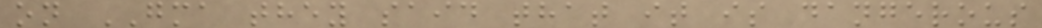on GMA they said that it is dangerous
